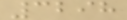3298
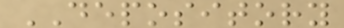DEPOSITORY
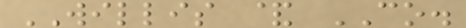WILLIS & CO.
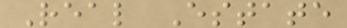Real Estate
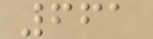661
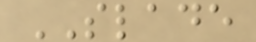SLADE
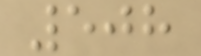508
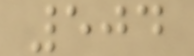504
